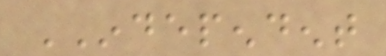INDEPENDENT
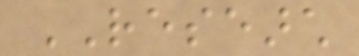RESEARCH
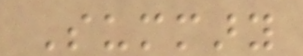Summary
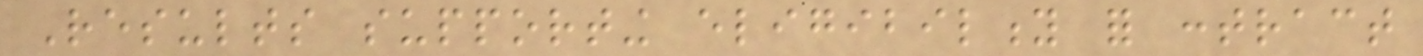Results supporting eligibility for contract
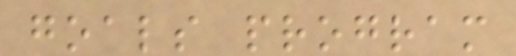goals program
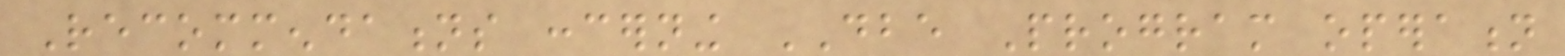Recommendations concerning DBE Program operation
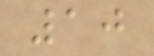10
